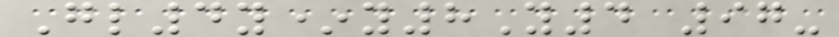Gl4y*y8Y4 97-
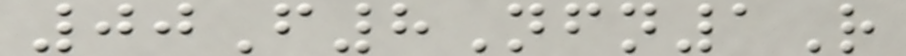00F8Nfn1R
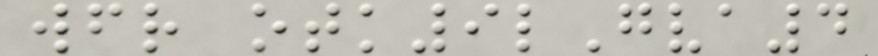wfr otk9lGva4
